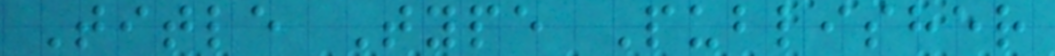Title Type Publisher
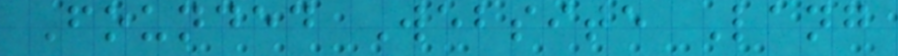Founded Website Lang
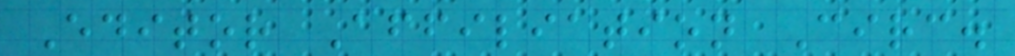Editor Affiliation Circ.
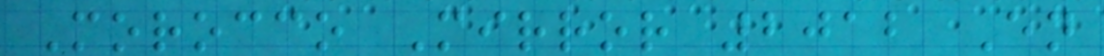Morocco Mirror 2012 En
